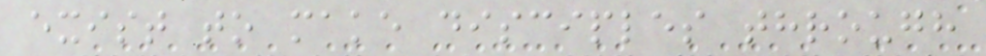exist to make disciples through
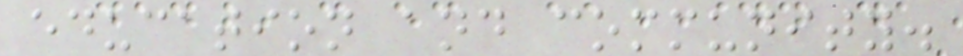education and community.
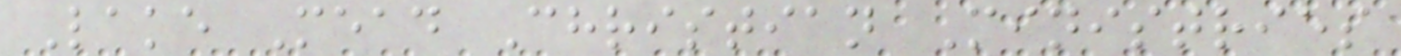Lake Mead Christian Ministries
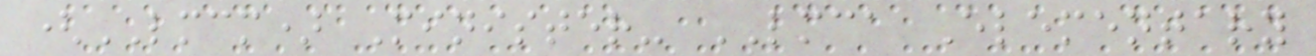(LMCM) Minister- LMCA Elementary
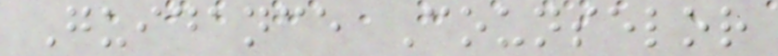Guidance Counselor
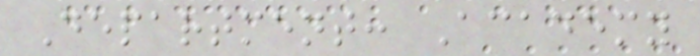Department: Academy
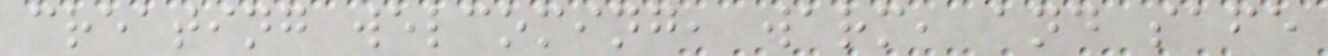creating welcoming, warm, and safe
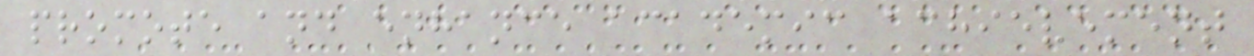promote and enhance academic achievement
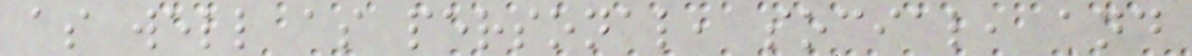as well as personal, social, and
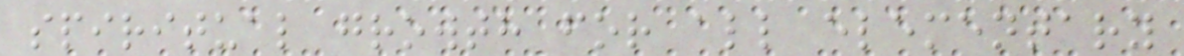spiritual growth for all elementary
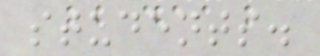students.
